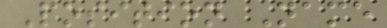Position Name
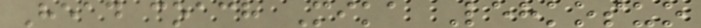Head coach Mika Lehkosuo
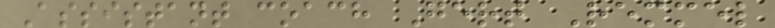Assistant coach Gert Remmel
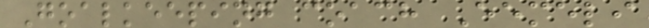Goalkeeping coach Eemeli
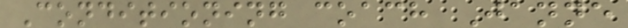Conditioning coach Janne
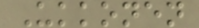Ukkonen
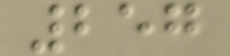257
